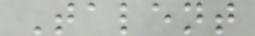Talent
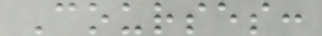Courses:
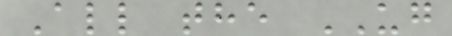All the UG
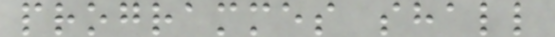programmes shall
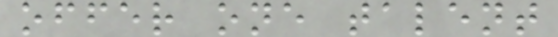offer one talent
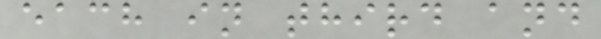each in third and
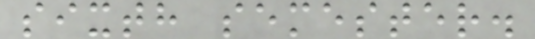sixth semester.
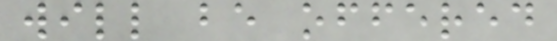will be offered
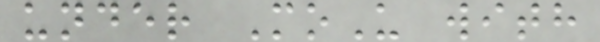under MoU with
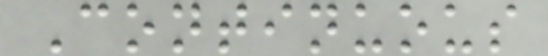Continuous
